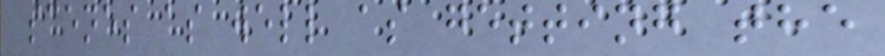scenes as well as getting the
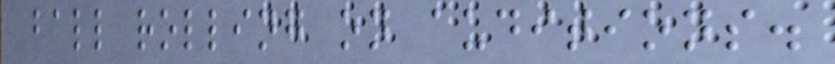ball rolling on auditions.
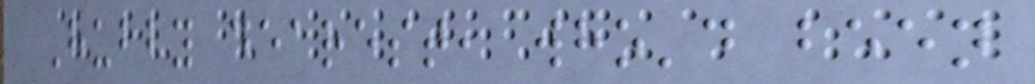Hubby dearest, who'd been
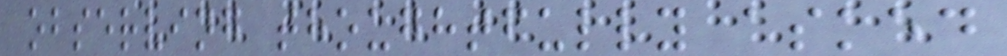observing thoughtfully asked
